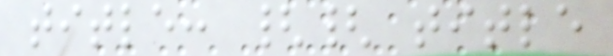title: {{ title
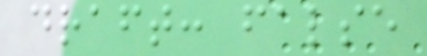draft: false
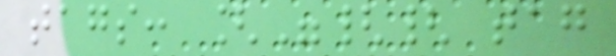tags: ["{{ tag
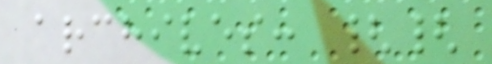archives: {{
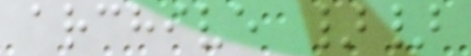archive }}
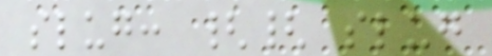slug: {{ slug
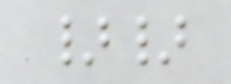}}
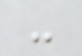-
